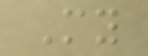My
